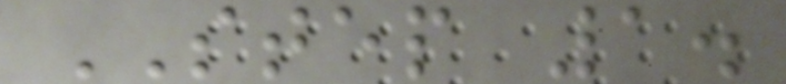STEP 1.
